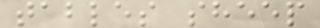tables sheep
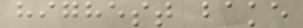highest bake
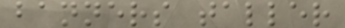banners taller
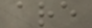are
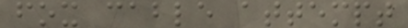fox cable attempt
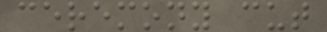ceremony cut
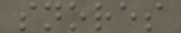snores
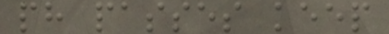ph passes keep
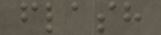flash
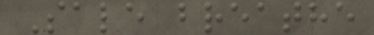Sale breathe
